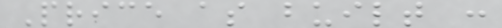Price as built :
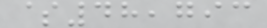$48,793
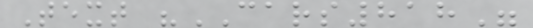Text "CARS818"
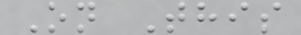On This
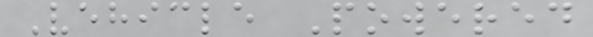Vehicle Powered
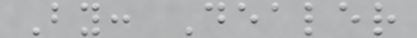By: Dealer
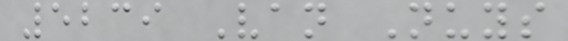5239 Van Nuys
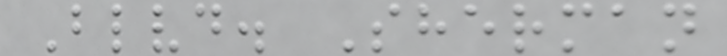Blvd. Sherman
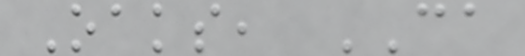Oaks, CA
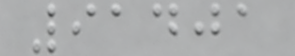91401
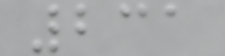231
